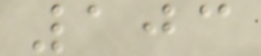103
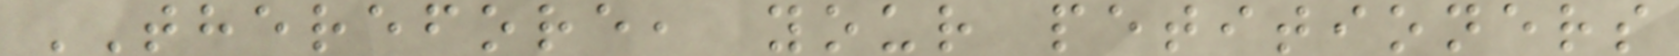THEREFORE, your petitioners
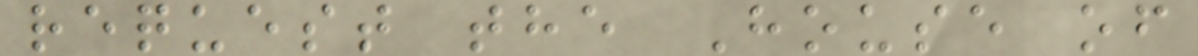request the House of
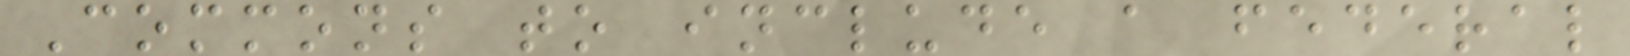Commons to include a federal
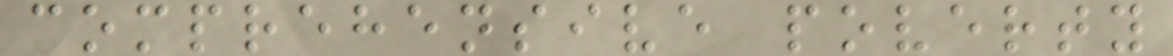comprehensive poverty
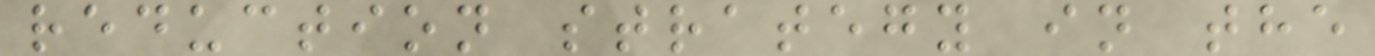reduction strategy in the
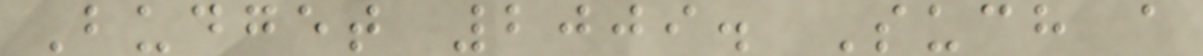Budget 2009. Such a
